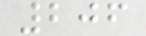206
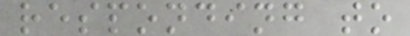responding to
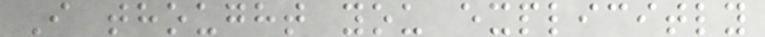I thought you explicitly
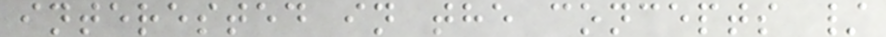interested in the concepts /
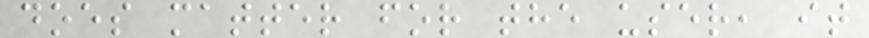does matter for the user, it
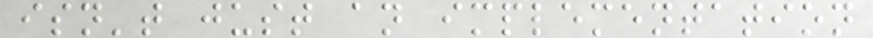isn't just an implementation
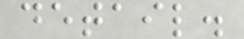detail.
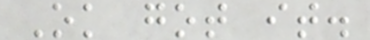Ok got it.
